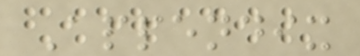Appendix
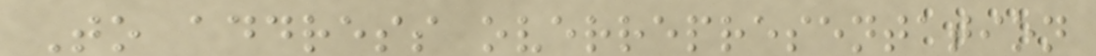To address overrepresentation
